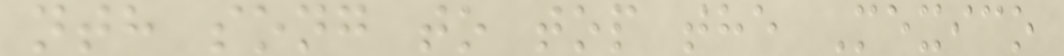nth song to top the Mexico
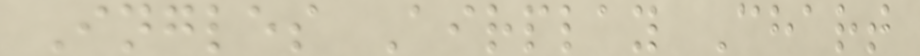Ingles Airplay Chart
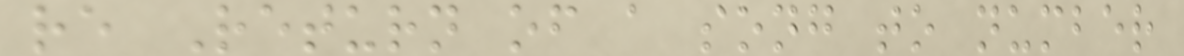re Return of a song to number
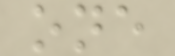one
